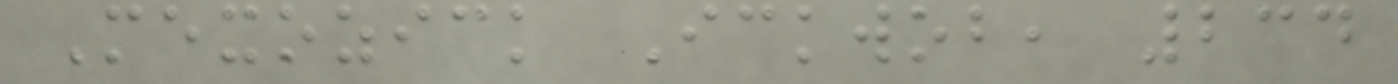Mexozick Ickwob, 234
